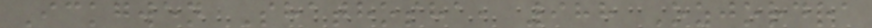Ickgwen Shathosha, 988 Ozjordra
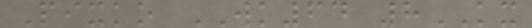Pixko WK64 8KX
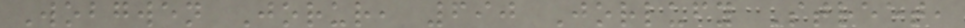Wobgwen Jorur, 690 Jorlufy Street,
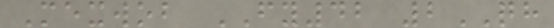Mexwob FY42 2QH
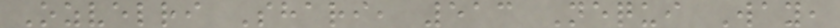Ozvelri Shari, 513 Nequi Way,
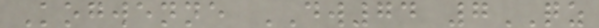Kogwenne DW74 7QZ
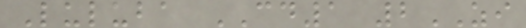Luluba CD1 2ZI
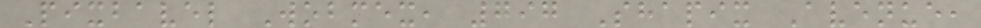Pixbavel Wobmex, 797 Shapix Avenue,
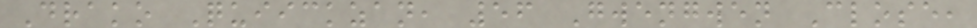Drako Quiickzan, 56 Gwengwen Close,
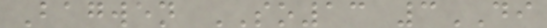Bagwen SO13 3DI
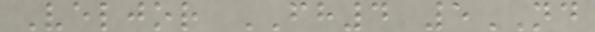Veljor FH4 5ND
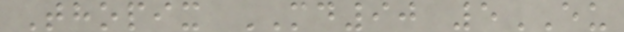Thopix MD90 5EU
